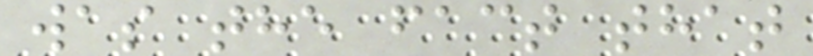was the fact that
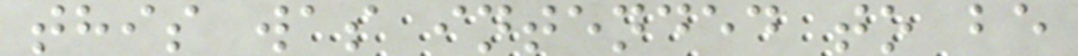this was intended to be
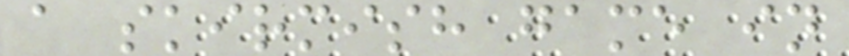a skirmish game in
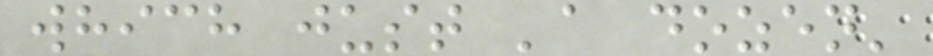which just 'a dozen'
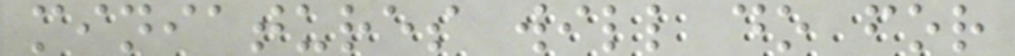miniatures will do for
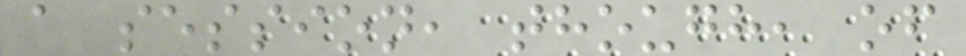a session, though, of
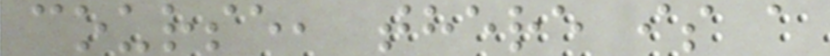course, there is a
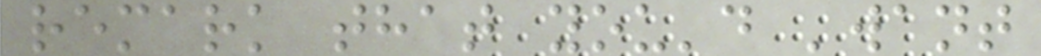remark that you'd 'want
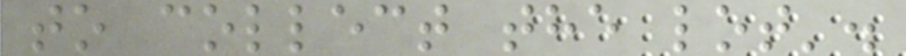to collect the lot'.
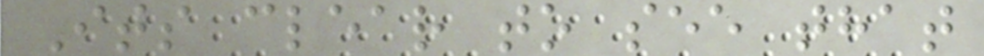Its clear to see that
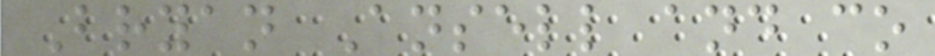Bryan Ansell and co
